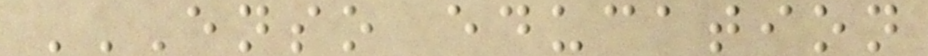ENSO EDUCATION
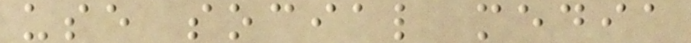use social media
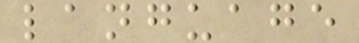language
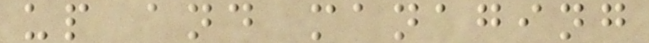up and managing
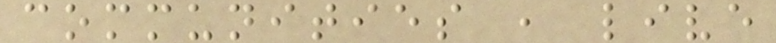communities , live
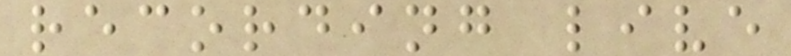recording live
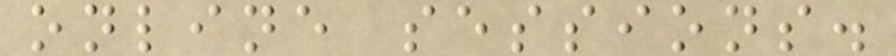online sessions.
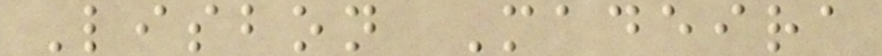Lisbon Madeira
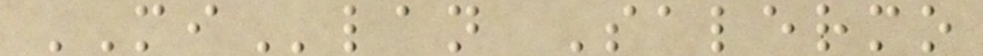MIlan Salermo
